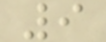9
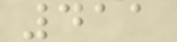411
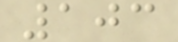103
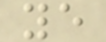ye
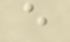e
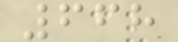668
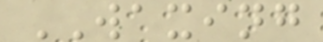WAXING
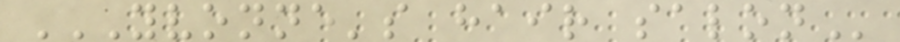YVONNE'S HAIR SALON
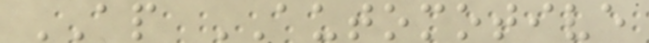AP AUTOMOTIVE
